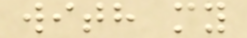with my
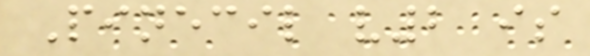Pinecil v2 is
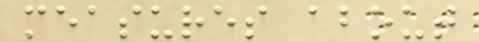measures about
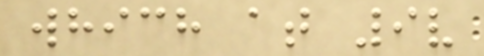which at 9v
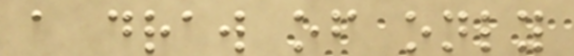a draw of only
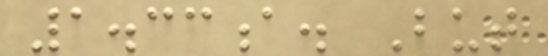1.33a. But
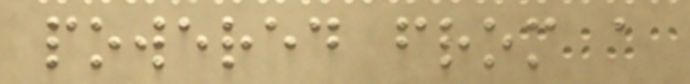powered from a
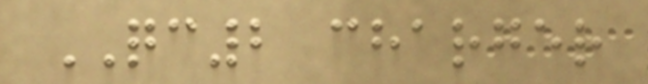QC2 charger
